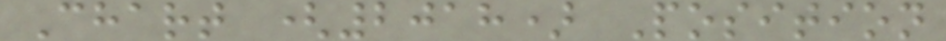Chart (2018) Position
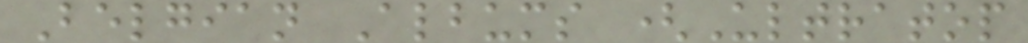Belgian Albums (Ultratop
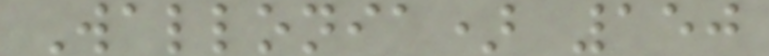Wallonia) 150
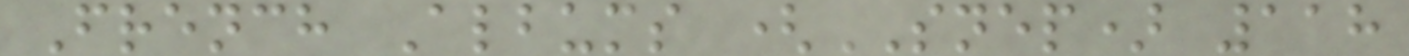French Albums (SNEP) 118
